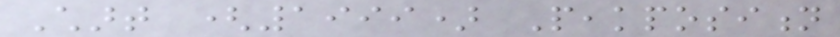Chart (1999) Peakposition
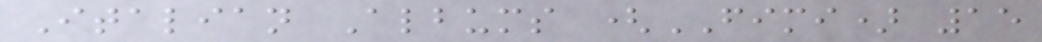Italian Albums (FIMI) 15
